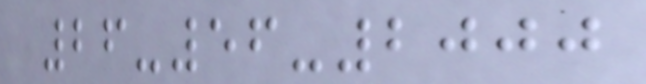26-56-2000
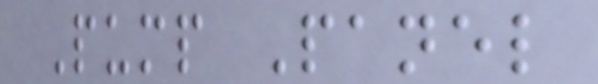Pump Panel
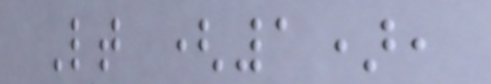Lt (1),
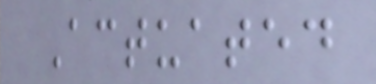Actuated
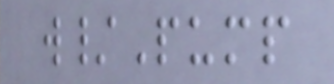w/Pump
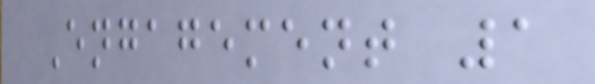Engagement 1
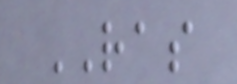RAS
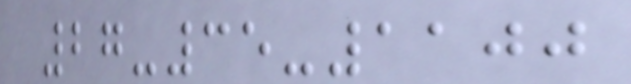27-35-1100
